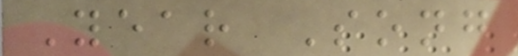Year Song
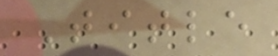Title
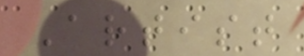Artist
